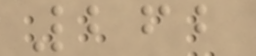262
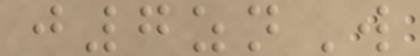j7znW
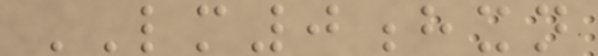LM0hxn
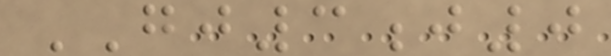GJ3j0
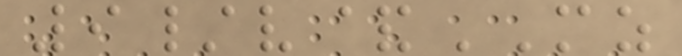9/v&MZ
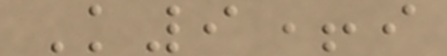K9+i
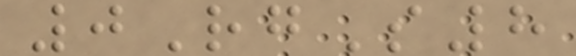0RgS8
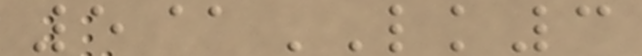5@LK3
